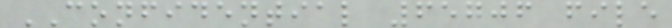CONFIDENTIAL 65706 file
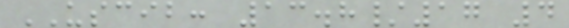USCIB: 13.8/17 4
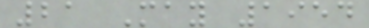21 May 1954
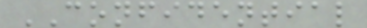CONFIDENTIAL
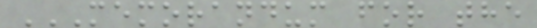MEMORANDUM FOR THE
